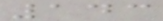143
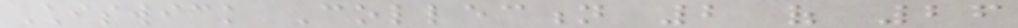Chiswick Collection 2 of 26
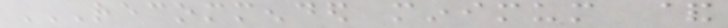RECOMMENDED MINIMUM &
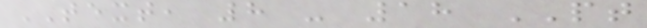TEXT, 8 - 18 PT
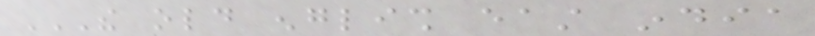THE OLD ENGLISH EAST INDIA
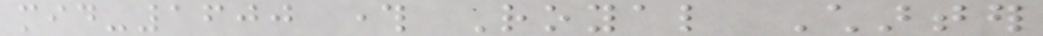mid-1600 through Royal Charter
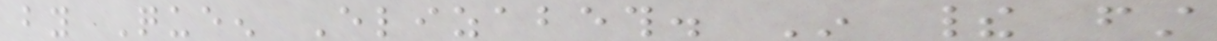by Queen Elizabeth. In their first
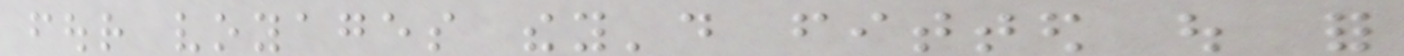four voyages they'd fitted out for
